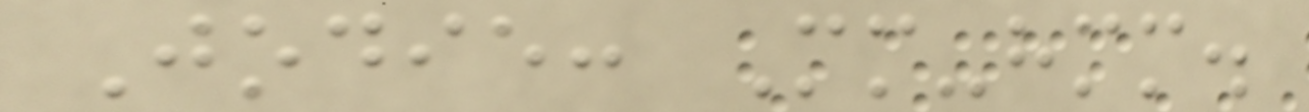Jodie: Mm-hmm.
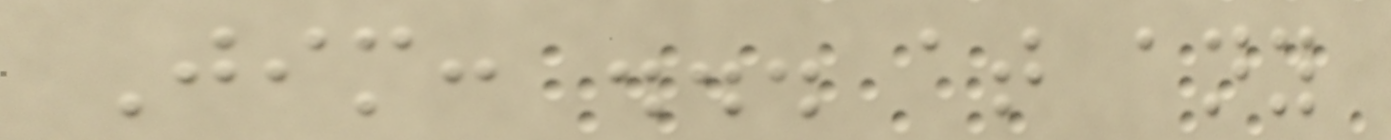Jim: ... at any
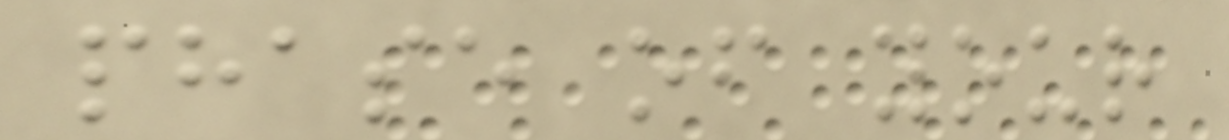phase of your
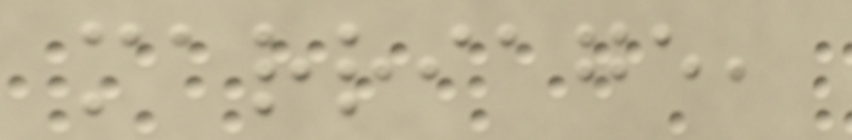marriage,
